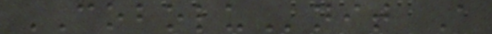COBOLUnit A
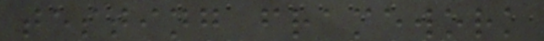testing framework
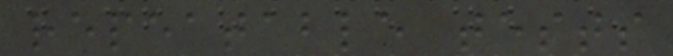repeatable tests
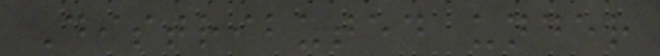Distributed under
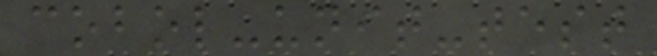cobol-unit-test
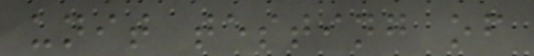unit testing of
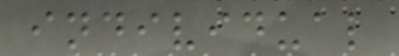individual
